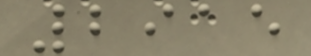2915
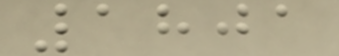1801
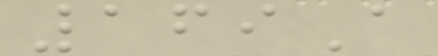169A
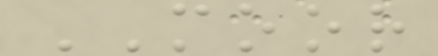MOOR
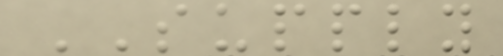SUPPLY
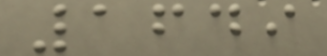1649
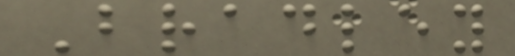Bradley
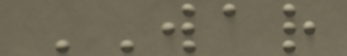WAR
